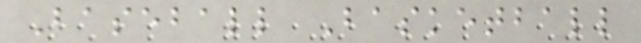Baseball Basketball
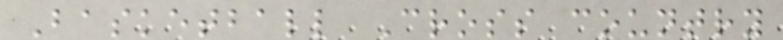Basketball Cross country
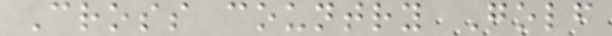Cross country Golf
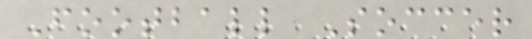Football Soccer
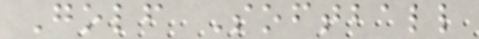Golf Softball
